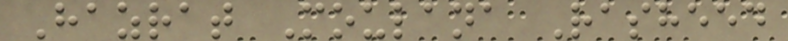Hazrat Moulana Rasheed
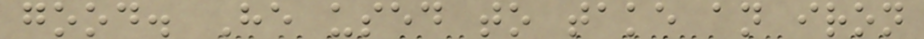good. He used to take an iron
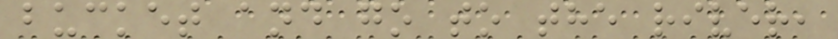bucket and go to the river,
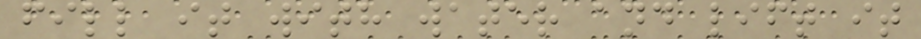fill it with water and lift it
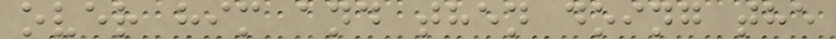over him and then doing the
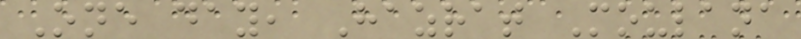One day, Hazrat Moulana
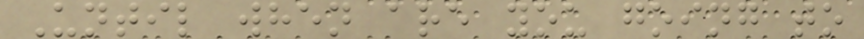Until when are you going to
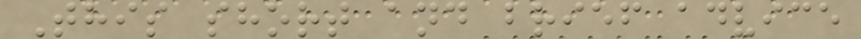This short and brief advice
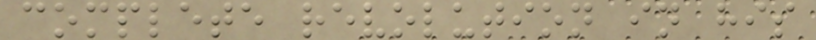complete revolution in his
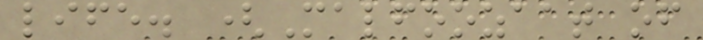life. (Malfoozaat of
